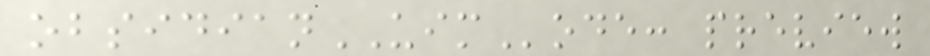obsidianUIMode: preview
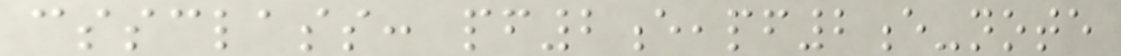cssclass: pf2e,pf2e-note
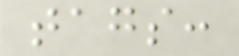tags:
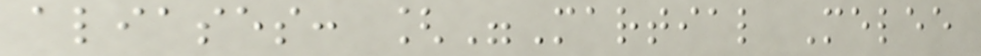aliases: ["Martial Melee
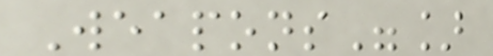Weapons"]
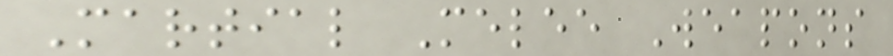Martial Melee Weapons
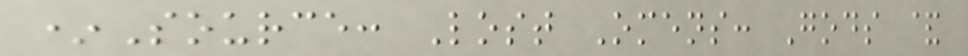*Source: Lost Omens: Gods &
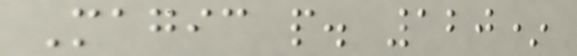Magic p. 120*
